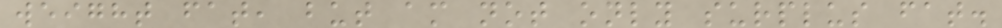weight fat, but am not only surplus fat.
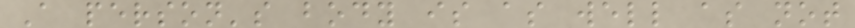A person's body is as well as not
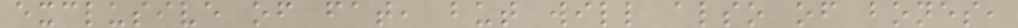exclusive of fat, but will also of bones,
